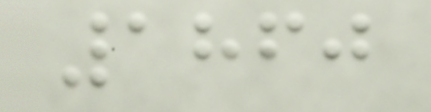1860
